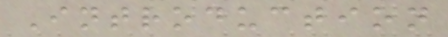Introduction
